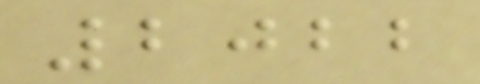2022
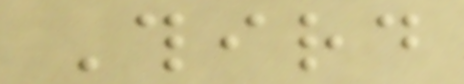Third
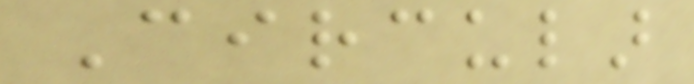Circular
